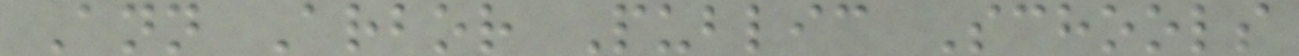Ann Arbor Public Schools
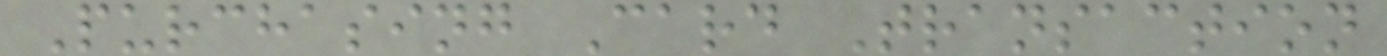Purchasing Card Transaction
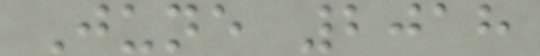June 2018
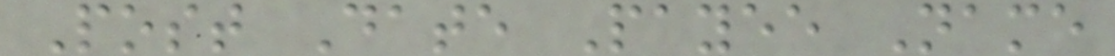Post Date Payee Name
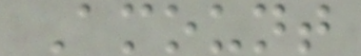Amount
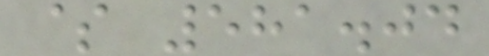$ 581.04
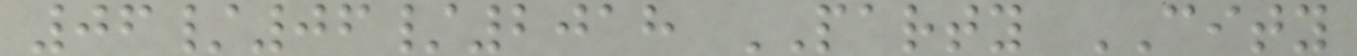06/06/2018 PARTY CITY
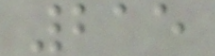215
